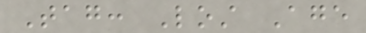Tag: Lost Age
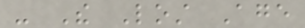- The Lost Age
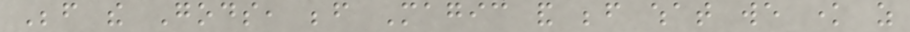Before the Gods, before Magic and before what we know as
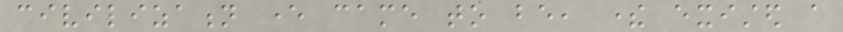civilization ever came to be, there existed a
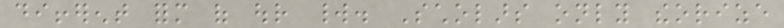different form of our world. Scholars only theorize
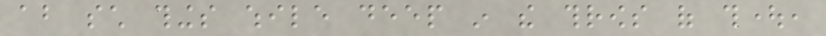about such things while deep in the throws of thought,
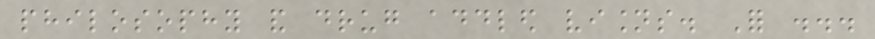philosophy and drug addled visions. For ...
